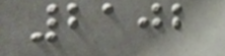2102
